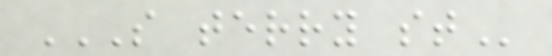S TERRY ST
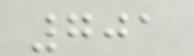701
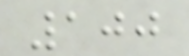100
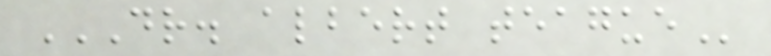DR. ALBERT TEAGUE
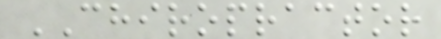CHIROPRACTOR
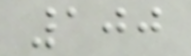100
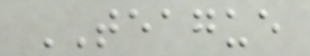TEAGUE
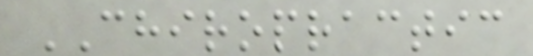CHIROPRACTIC
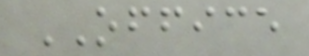OFFICE
